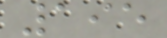195
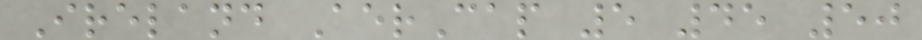Ireland AerCap 5 45 50
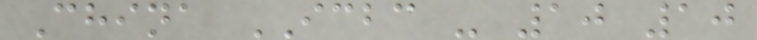China ICBC - 10 10
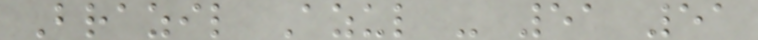Brazil Azul - 51 51
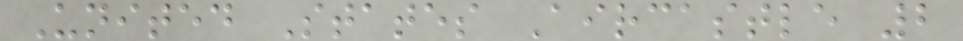United States Aircastle 2
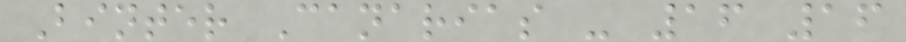Binter Canarias - 16 16
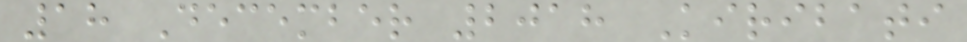18 December 2018 Kiribati
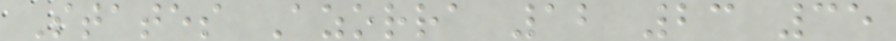States Azorra 12 23 35
